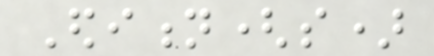Edition(s)
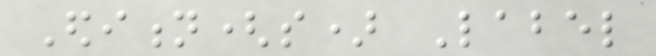Edition(s) Label
